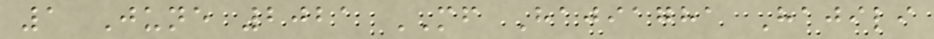1 June 2021 MF Hajiagha Hajili
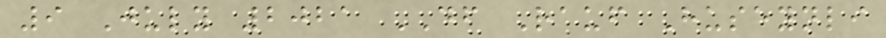9 July 2021 DF Rauf Huseynli
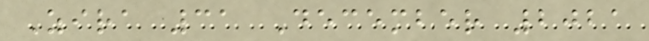Zira 31 December 2021
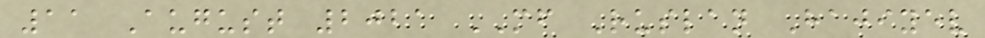11 August 2021 MF Ruslan Hajiyev
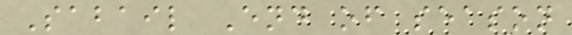Sabail End of season
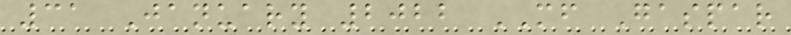31 January 2022 MF Gaspar
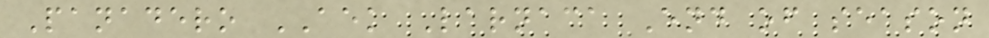Panadero AEK Larnaca End of season
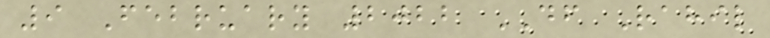9 February 2022 DF Rahil
